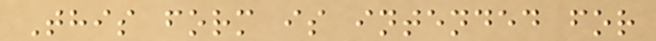This form is intended for
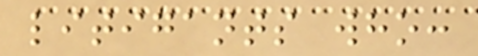litigants who:
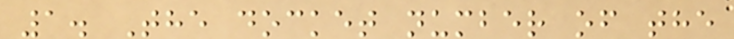1. The docket number of the
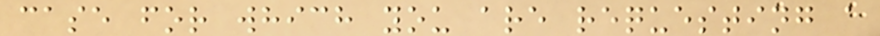case for which you are requesting a
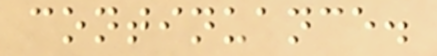continuance.
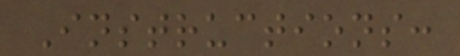Instructions:
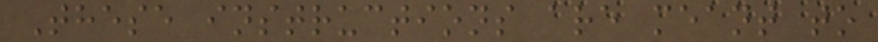These instructions are meant to
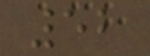52
